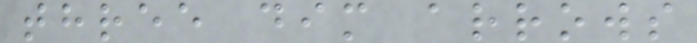three dim arrows
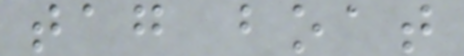tag boat
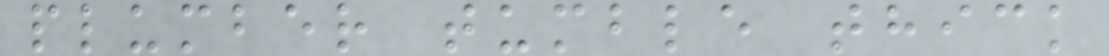plumber tumble thick
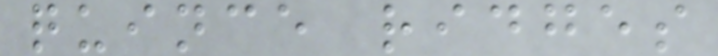quince ridges
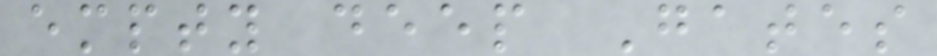empty deep Gates
